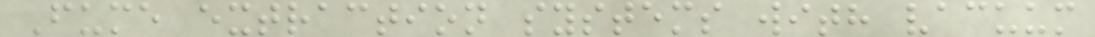Fume extraction systems with vacuum
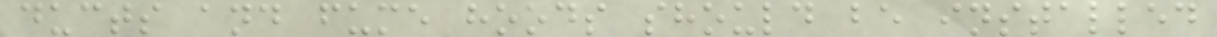ducts and fume hoods should be installed
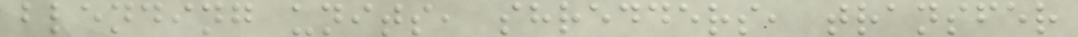blending units, shredders, transfer
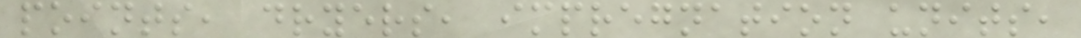points, dryers, impregnation units,
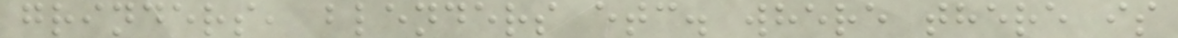grinders, blenders etc. where there is
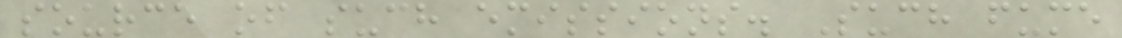source of such emissions. Such fume
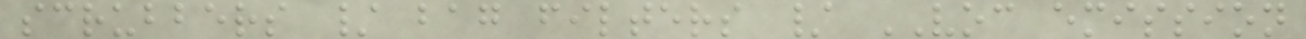scrubbers / bag filters / VOC emission
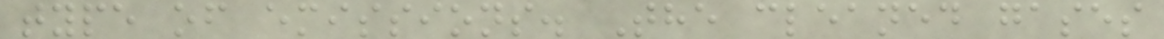type of emissions. The cleaned gases
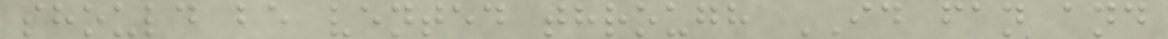should be vented through ID fan and
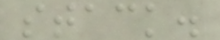stack.
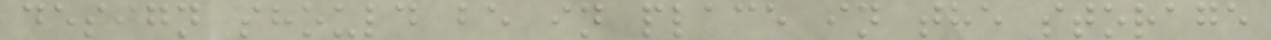design should be in place in the storage
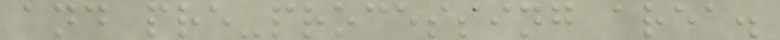and pre-processing area.
